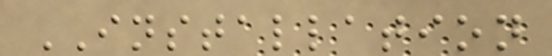INSTALLATION
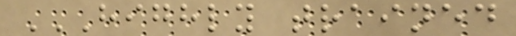HIGHLY TRAINED
